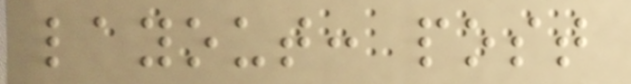layout: post
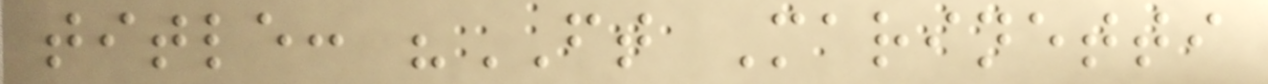title: "FT Marinetti
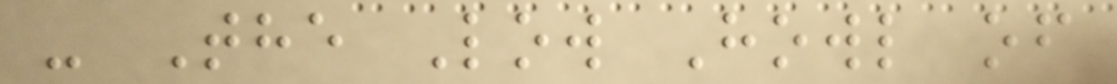- The Low Howl of
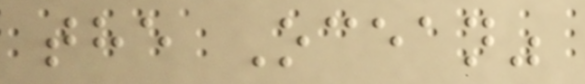the Ocean"
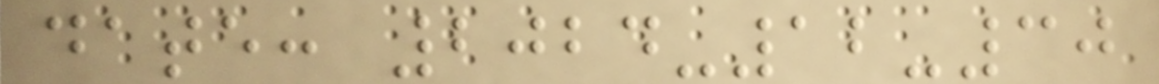date: 2024-12-30
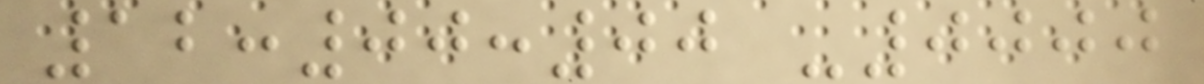12:00:00 -0000
